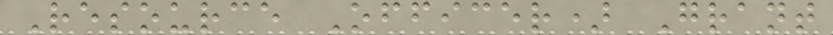Resource Officer) Grant
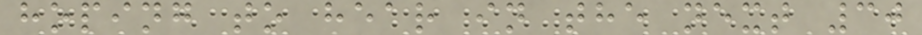hoping to hear in the next 30
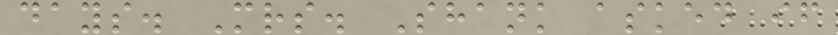days. Mrs. Shank asked if
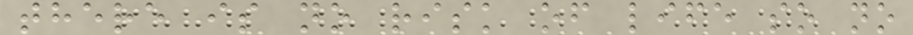there is no risk of life so no
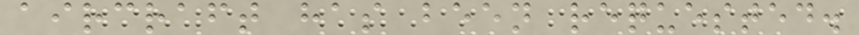aircraft has been requested.
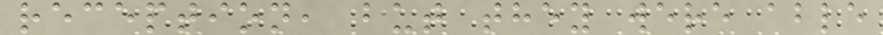reception, but they were able
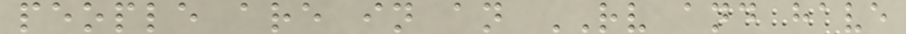people are in an RV and have
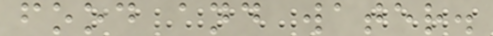food and water.
